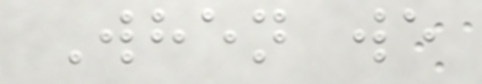When we
